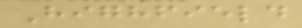Highfield
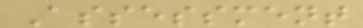Assessment
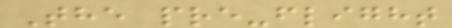The pre-flight
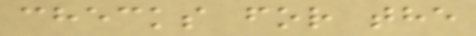checks for the
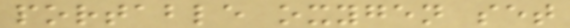portable oxygen set
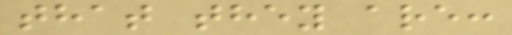that they are:
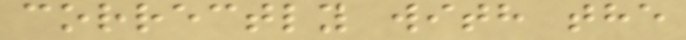correctly with the
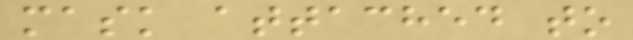mask attached to
